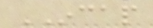INCAP
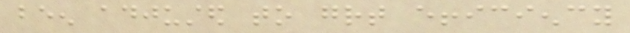been adjusted to great efficiency
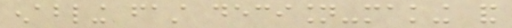enabling fast decision-making and
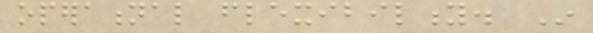operational flexibility. In
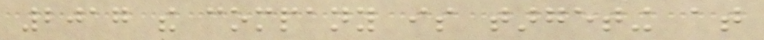2017 the company is targeting at
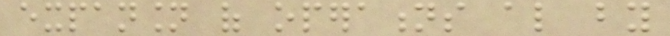expansion of operations also by
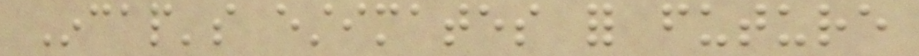Incap's estimates for future
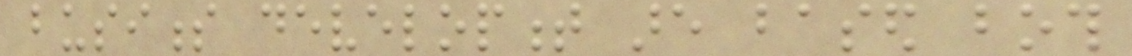business development are based both
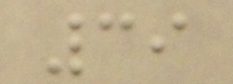39
